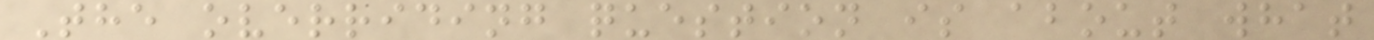The overriding question is about what
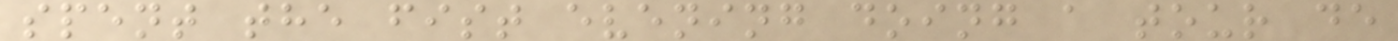spent the fist evening doing a tour de
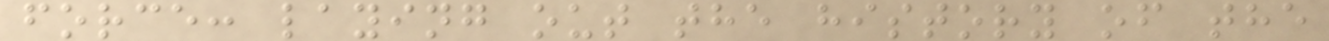force: laying out the history of the
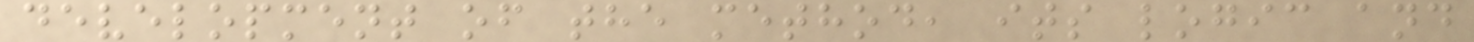development of the method, its logic and
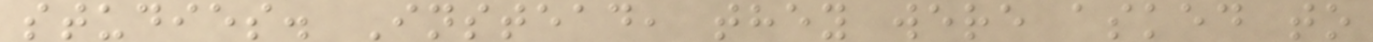studies. Instead, they were asked to
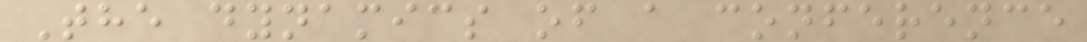The dynamics of a conference
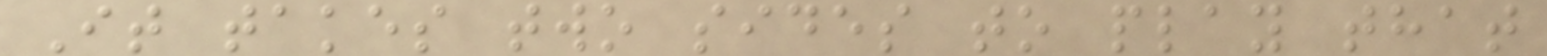It takes two sides to play that
